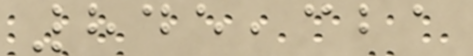845,321
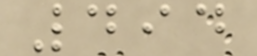494
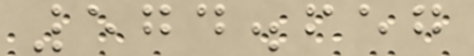574.657
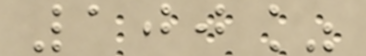100%
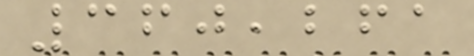360,261
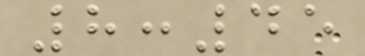8:45
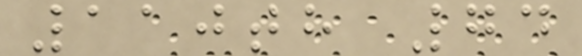110th 74
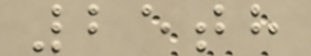25th
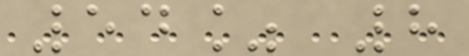54% 8
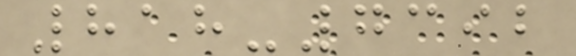818-7392
